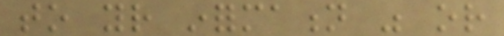to your information was or
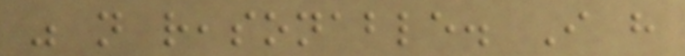was not reasonable. I have
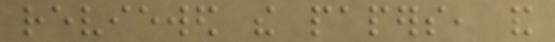reviewed the papers, and
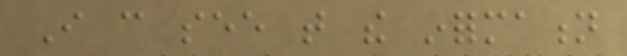I can see that the information
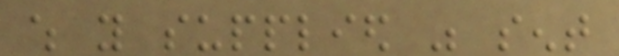which you supplied was sent
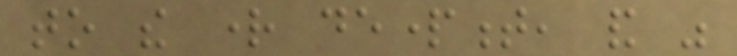to the right department, and was
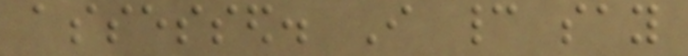assessed. I cannot say
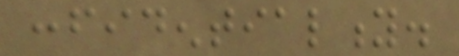confidentiality.
